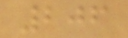206
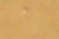a
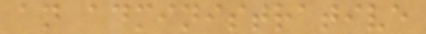an administrative
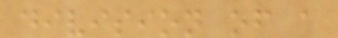division of a
